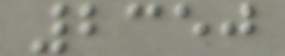2350
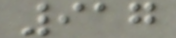917
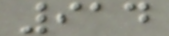914
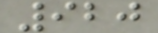920
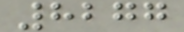8277
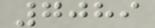7089
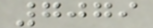7079
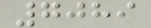7089
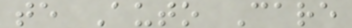te Auto Care
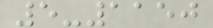5-1150
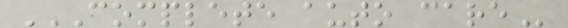COMPLETE AUTO CARE
